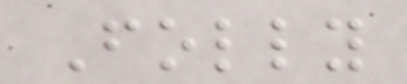Folly
